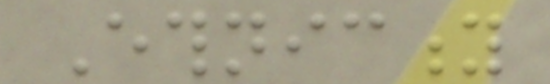Ethnicity
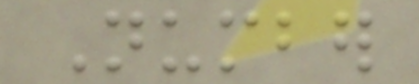Number
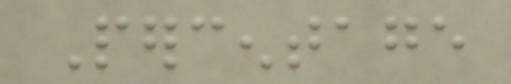Percentage
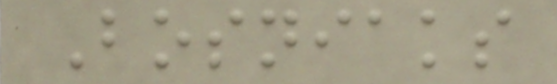Bosniaks
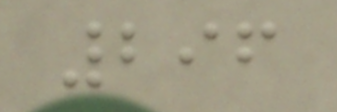296
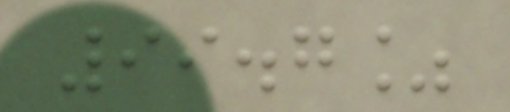99.7%
